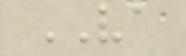VA
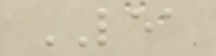LEA
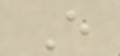E
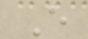E
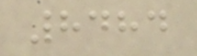8484
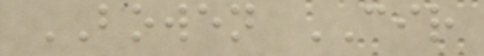BOWEN CIR
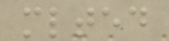mlted
